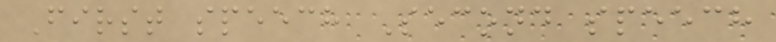First speech Second speech
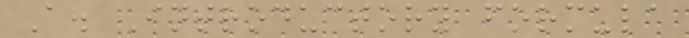A. Introductory formula
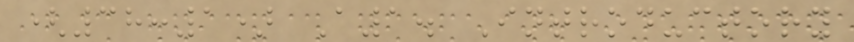(38:1) A1. Introductory
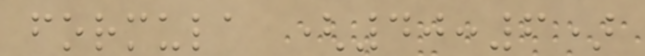formula (40:6)
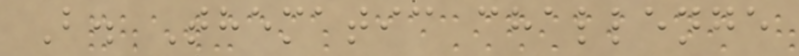B. Thematic challenge
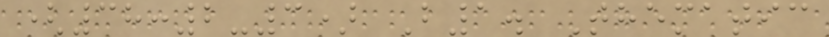(38:2-3) B1. Thematic
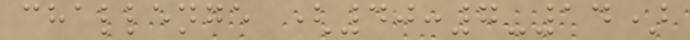challenge (40:7-14)
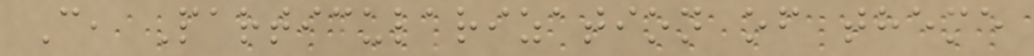C, Particularization of theme
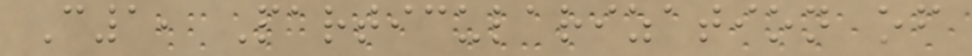C1, Particularization of
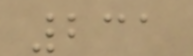231
